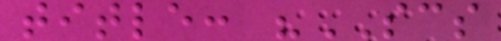title: "SCS
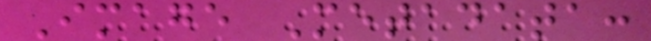Image Metadata:
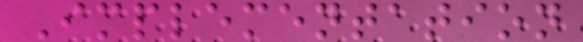Implementation
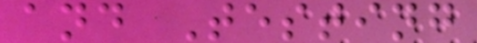and Testing
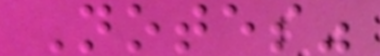Notes"
